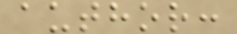author:
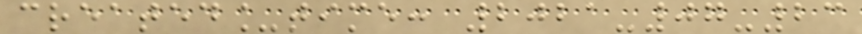created_time: 2021-07-23
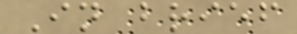In brief
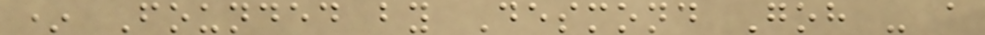* Founded by Desmond Goh - a
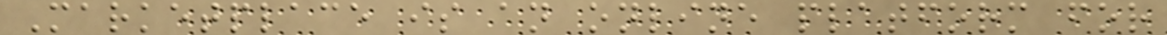Marketplace is an online platform for
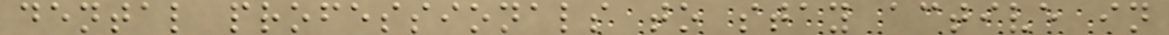dental professionals to stay active in
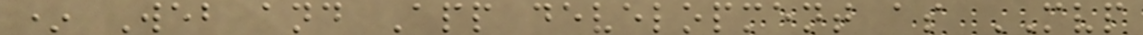* Web and App development as MVP
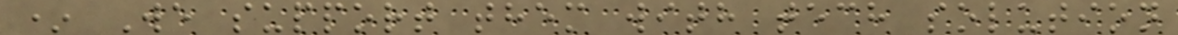* We support them with tech solution
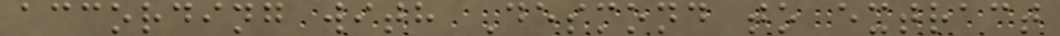according with Desmond to extract
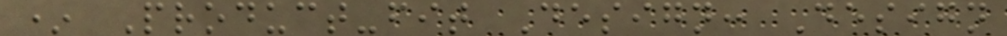* Product-fit Design: Design
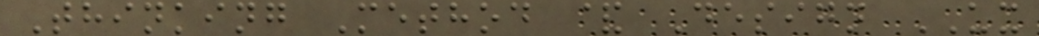Thinking Method & Design UX
